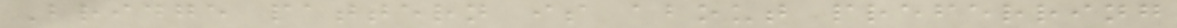Bridge pattern is about preferring
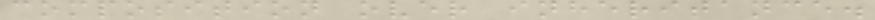composition over inheritance.
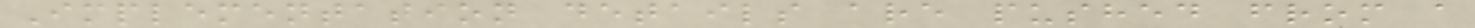Implementation details are pushed from a
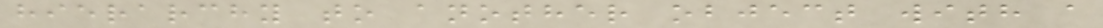hierarchy to another object with a
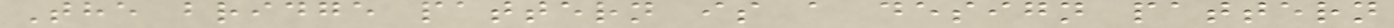The bridge pattern is a design pattern
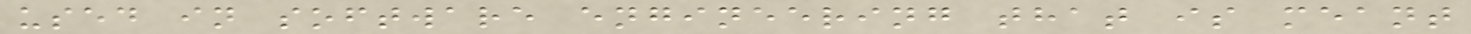used in software engineering that is meant
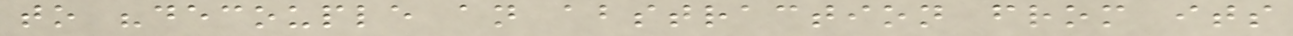to "decouple an abstraction from its
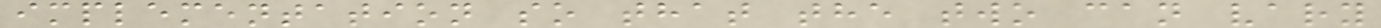implementation so that the two can vary
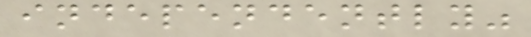independently"
